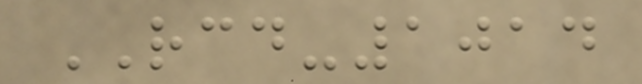RCD-1014
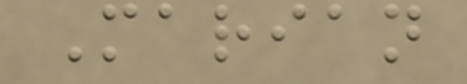Marian
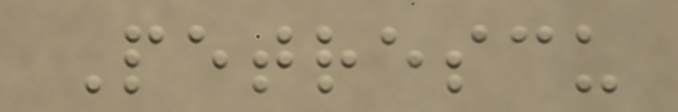Petrescu
